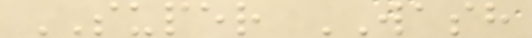SUPER WASH
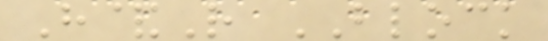H&R BLOCK
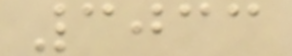3033
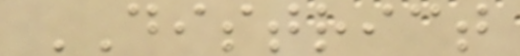DISTRICT
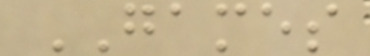GAMES
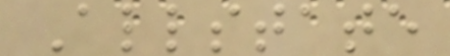Allstate
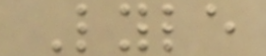Lyle
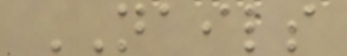NAILS
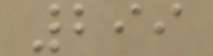299
